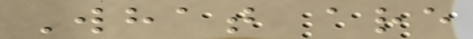What are
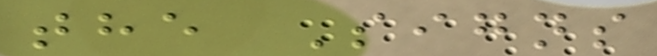the Signs
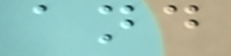and
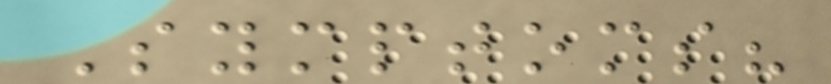Symptoms?
